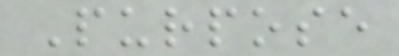Purpose
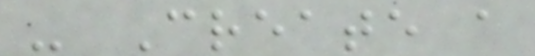- Create a
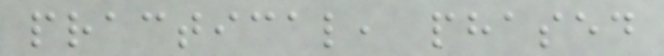practical, phased
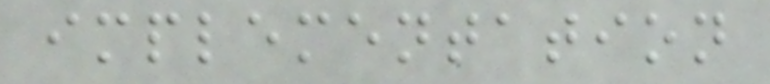implementation
